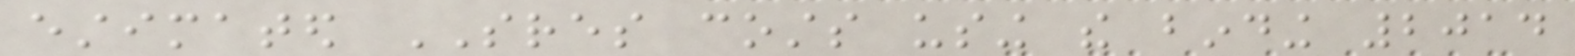estimated SRES costs using the binding 2014
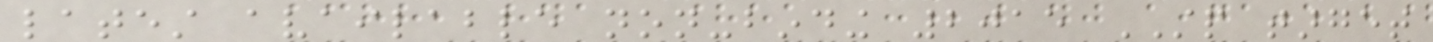latest available non-binding 2015 STP target
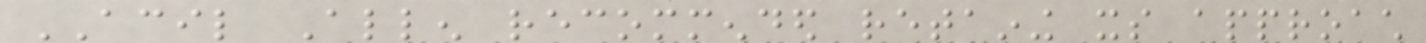ACIL Allen recommended retaining its approach
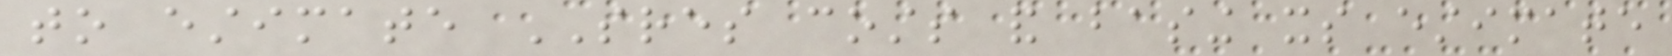to estimate SRES costs and basing its estimate
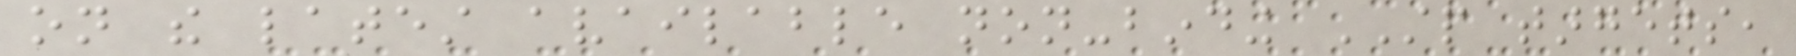on the latest available non-binding STP targets,
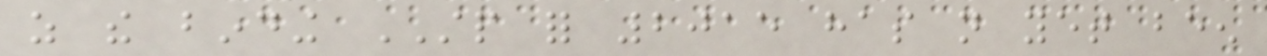as the binding STP for 2015 has not yet been
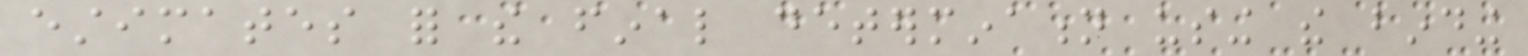estimates for the final determination using the binding
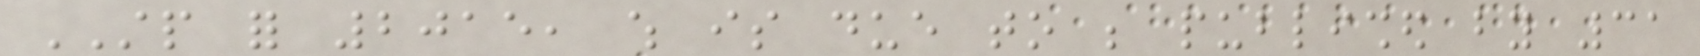STP for 2015, which is due to be published by 31
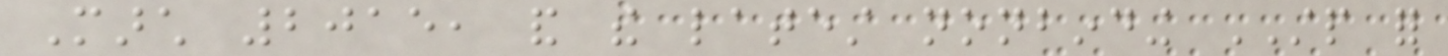March 2015, and the latest nonbinding STP for
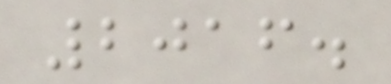2016.
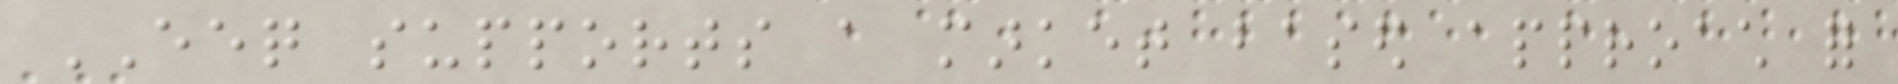EEQ supports a market based approach for
